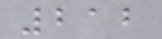212
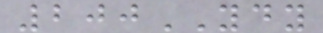200YDY
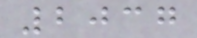2037
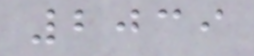2039
